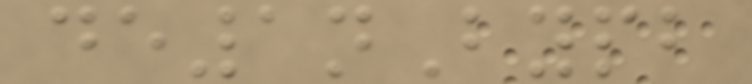de1nBypb
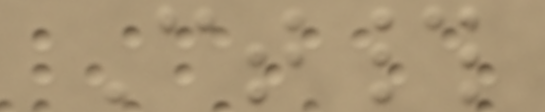Ct#
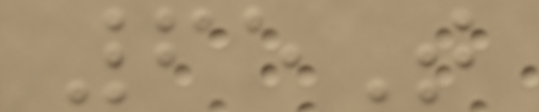65T
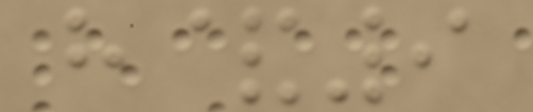h&9
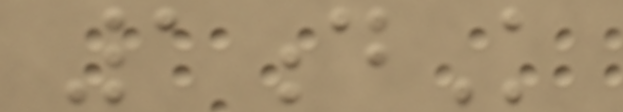1dK
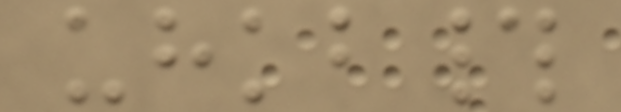uhkb#
